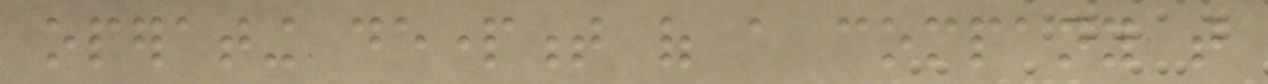operating department of a company that
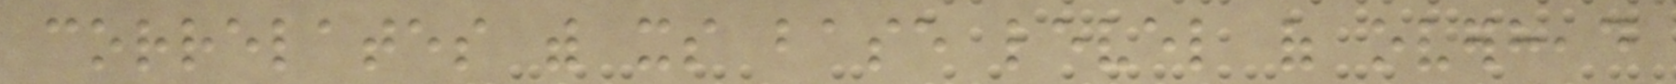correlates with its base level of overhead
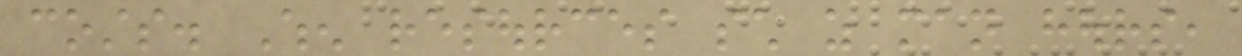costs. When resources such as man hours,
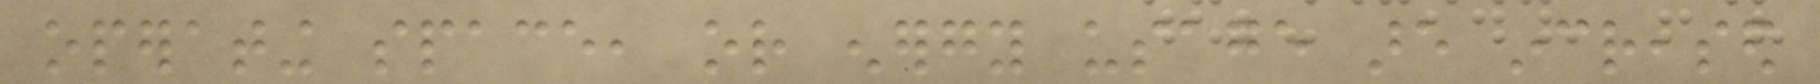operating space, or energy usage are increased
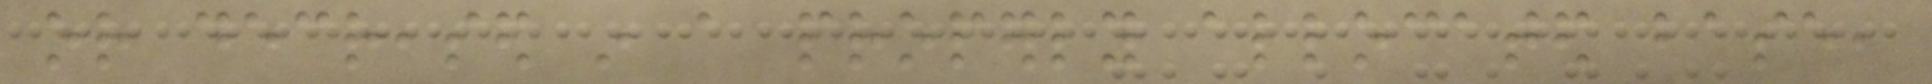or decreased in a properly allocated base,
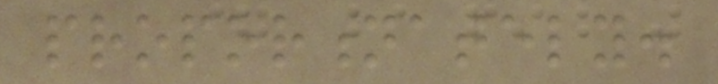proportionately.
